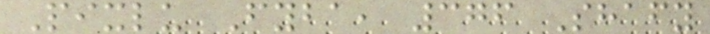Pixlu Fyba, 376 Shafy
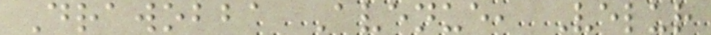Drawobba Avenue, Velur
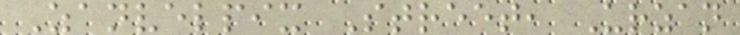Zanvelpix Street, Urzan
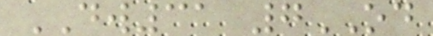DW31 7OD
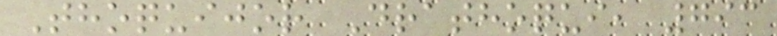Thoquijor Drathoqui, 793
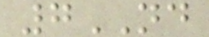7ND
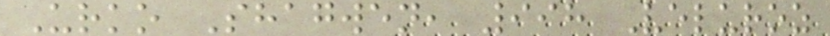Urko Shagwen, 998 Veluroz
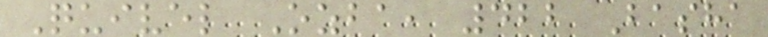Quivel Ozba, 422 Basha
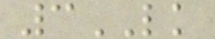3LK
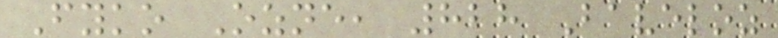Fyko Ozne, 828 Baveloz
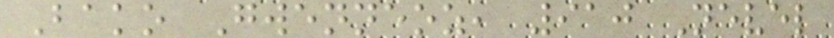Bako Gwenneoz, 910 Nevel
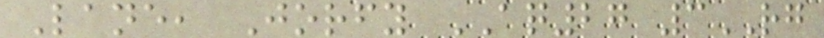Lane, Jorfy AQ27 3RG
